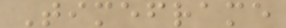Timeframe
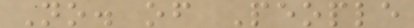No. of People
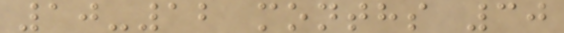10-12 months 30
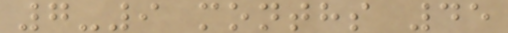7-9 months 45
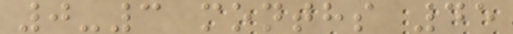0-3 months 45
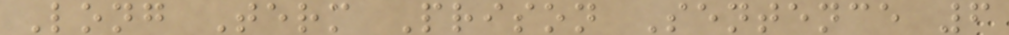Long Term Prison Sentence 6
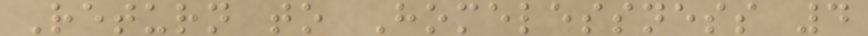Return to Homelessness 4
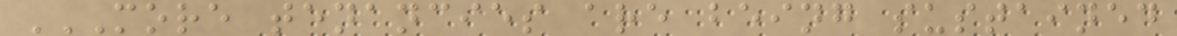MORE TENANCIES ARE BEING SUSTAINED
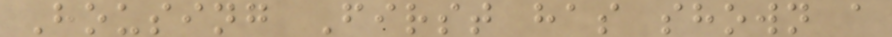Housing First has shown a
